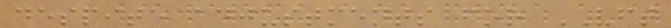despite adjustments for VFT
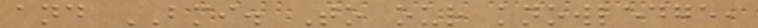and BMI. To our knowledge,
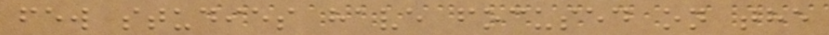few studies have focused on the
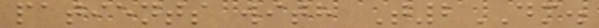patients with T2DM.
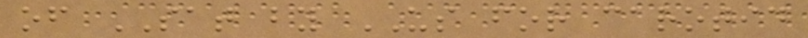of SAT by US for carotid
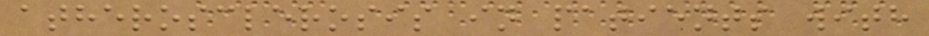atherosclerosis in patients with
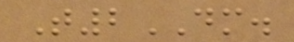T2DM.
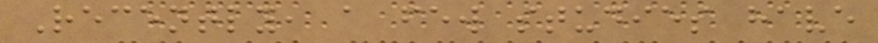Recently, a few studies have
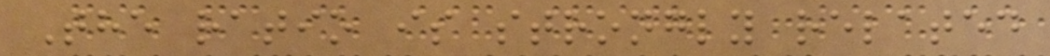The ratio is strongly related
